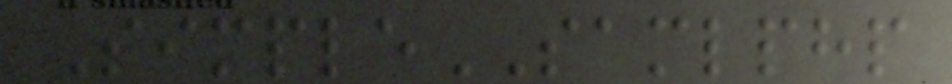SimpleSAMLPHP
